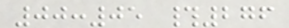00:05 #276
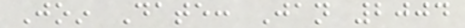Join Date: Jan 2004
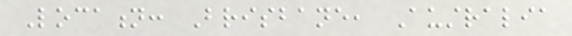Location: Brisbane, Australia
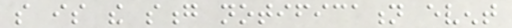so is the song notification event
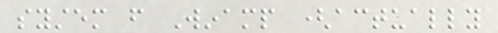system from Winamp (actually
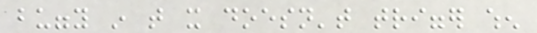buggy in that it doesn't trigger when
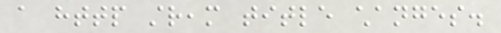a http stream title changes.
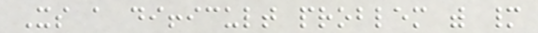Its a difficult problem with many
